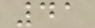41
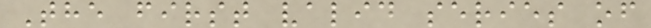The first valid series of
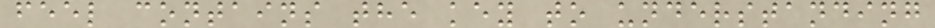feel contains the key to understanding
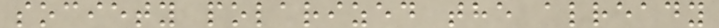society polarized the already
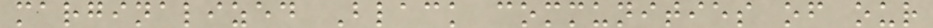marginalized Black communities of our
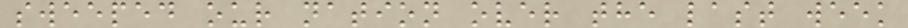sweeped our nation over the last week
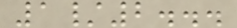1/2...
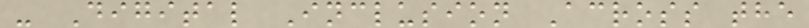- Digital Inclusion Across the
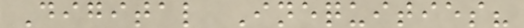Digital Inequities?
